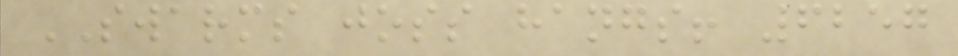SWARMS joss hangs! 6257
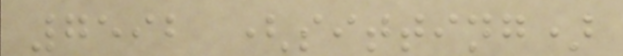7592 (sitting)
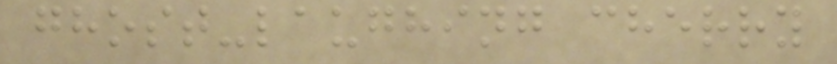ghost-laughing cherry
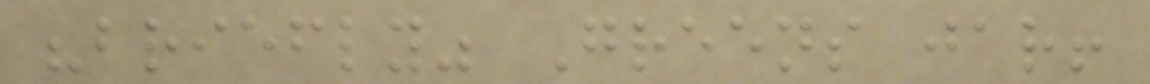"briefly" Greens jar!
